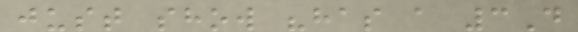just show "has a 3D
